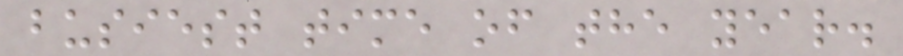busiest time of the year.
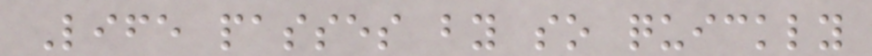Life passes by so quickly
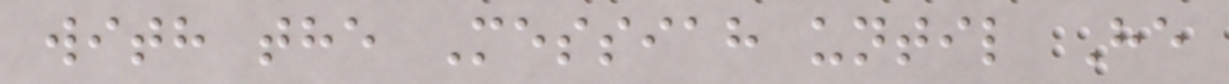with the Messiah until He
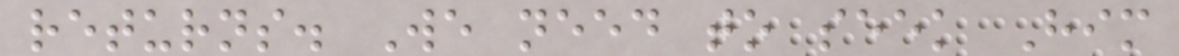returns. We need to seek Him
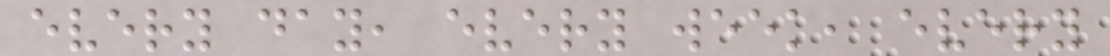every day, every week, every
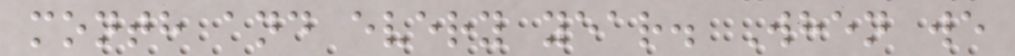month and every year. When we
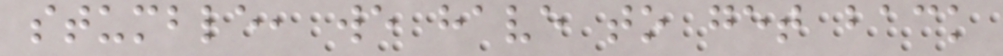stumble, we have to get back
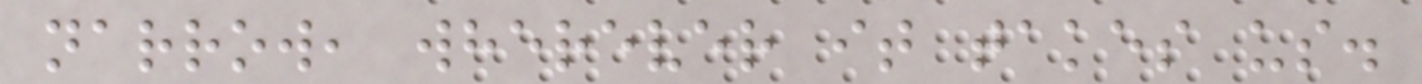narrow, wherever it takes us.
